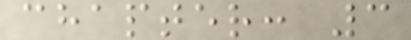chapter: 3
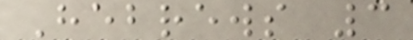Hebrews 3
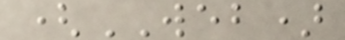(WEB)
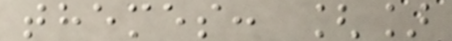themes: []
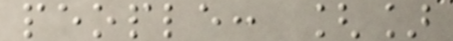people: []
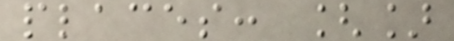places: []
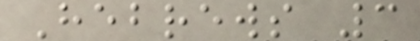Hebrews 3
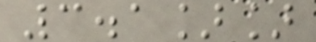3.1]]
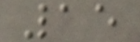15
